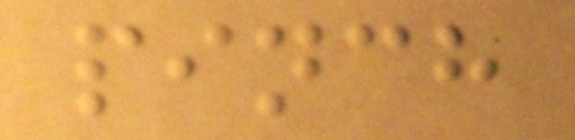pinch
